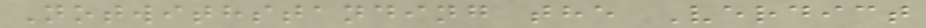Notwithstanding the Verdict
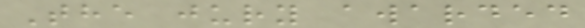The jury awarded
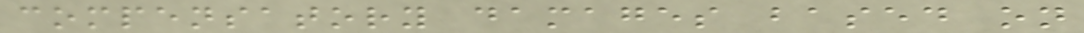compensatory damages based on
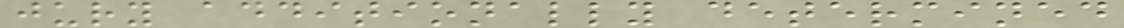jury additionally determined
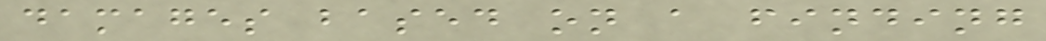damages based on a finding
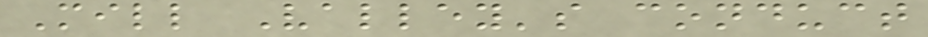Mill Valley's conduct
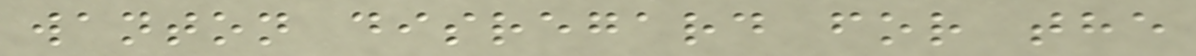wanton disregard for the
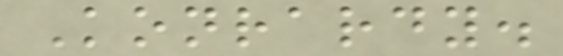Konrardy.
